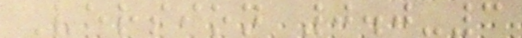Version 0.0-3
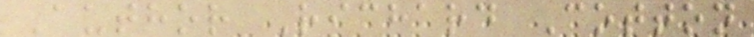Author Richard Cotton
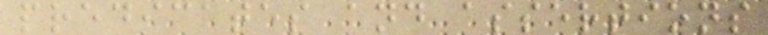predicates and assertions
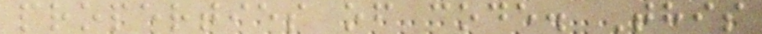properties of code. This
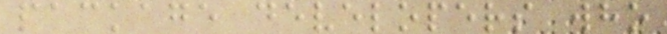package developers who
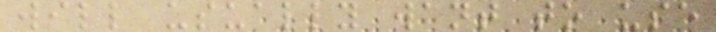will usually want to use
